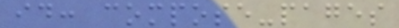id: compose-pages
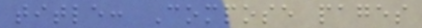title: Compose pages
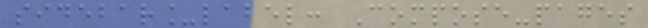sidebar_label: Compose-pages
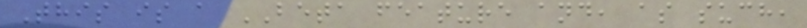This is a BETA feature and, as such,
